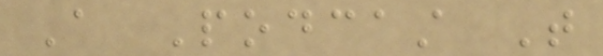A Podcast That
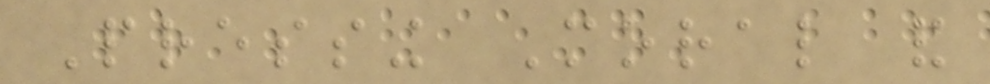Pressing Moral and
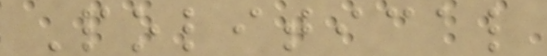Political
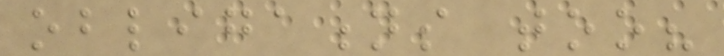obligations too?
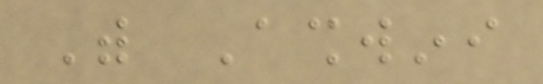With Ashwini
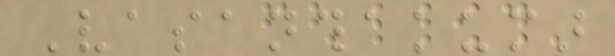Vasanthakumar
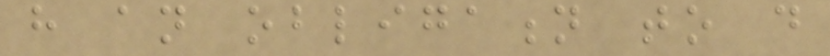have an obligation to do
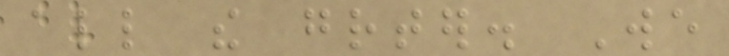all the greater. We
